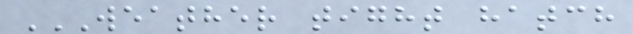WEATHER TIGHT HATCH
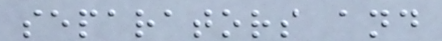separators and
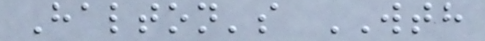Halton's WTH
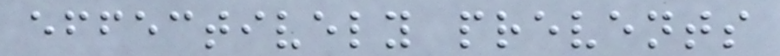effectively prevents
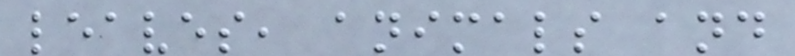leaves, animals and
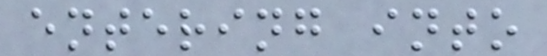entering into
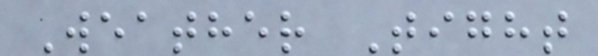Weather Tight
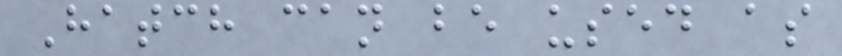Hatch can be used as
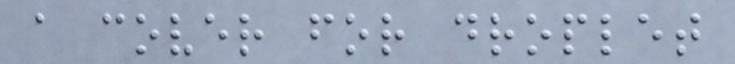a cover for droplet
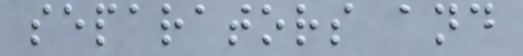separators and
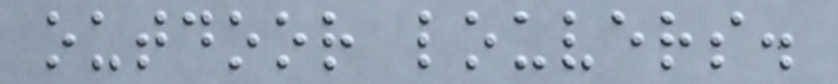outdoor louvers.
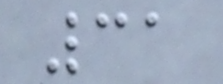31
